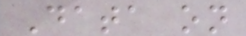Data on
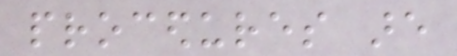procedures are
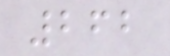262
